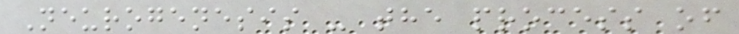Neurogenesis - the process of
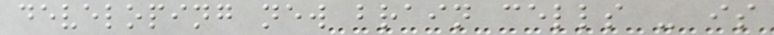developing new brain cells - is
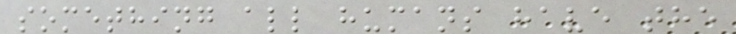something all humans have the
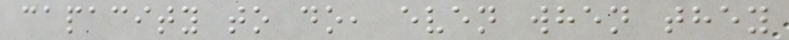capacity to do, even when they
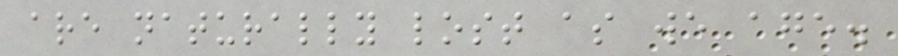are naturally lost as we age.
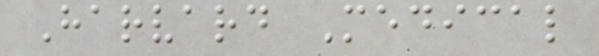Harvard Medical
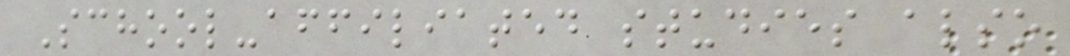School-affiliated studies also
